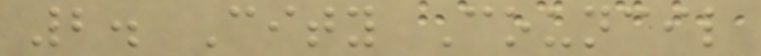2. City Council
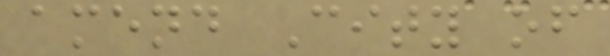amend City of
